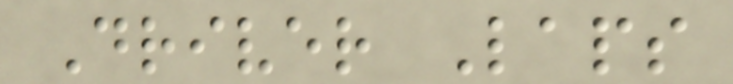Driver Laps
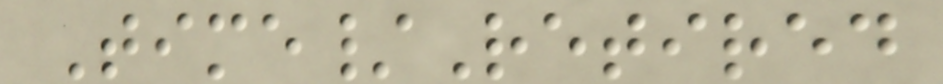Time/Retired
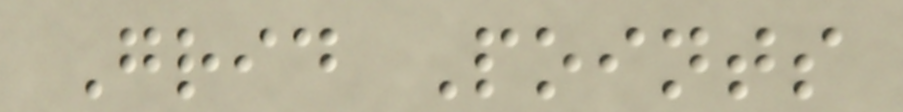Grid Points
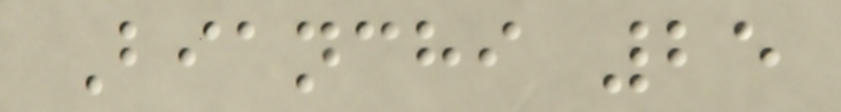Bianchi 25
